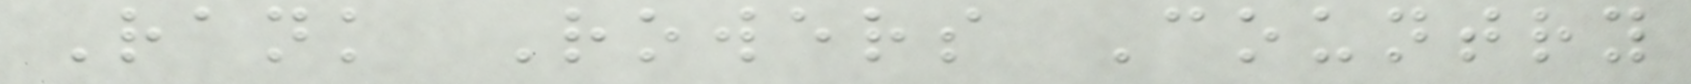Rank Rowers Country
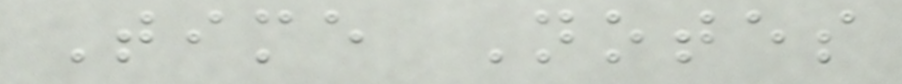Time Notes
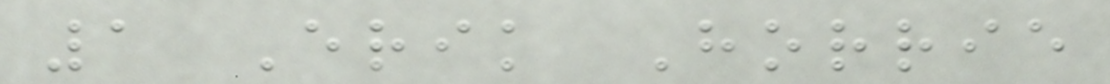1 Erik Horrie
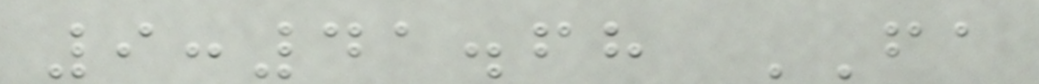9:41.68 FA
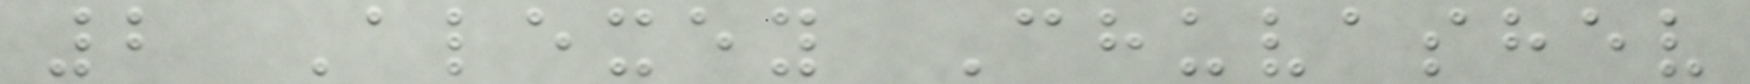2 Alexey Chuvashev
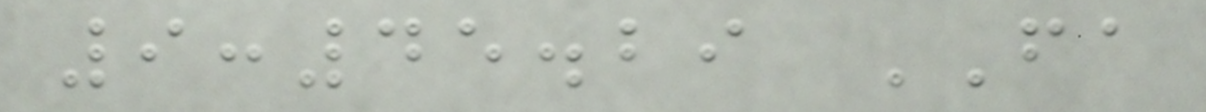9:45.29 FA
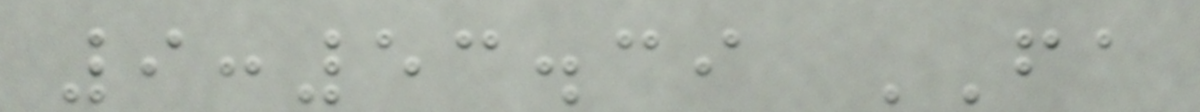9:53.39 FA
